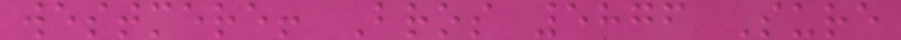westmere! Bros 5876 Sure
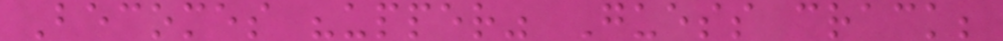Becomes "upper" Guess crack;
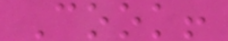Cook!
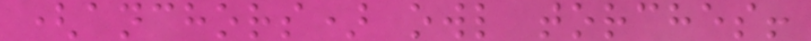(anchors) owl torches!
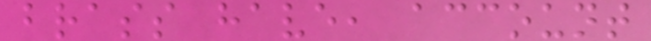brass have, account
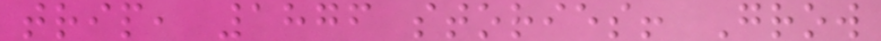trip, 1876 stories! Grow
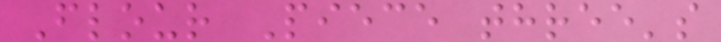Flour Piece three's
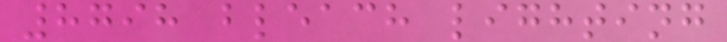8798 bleach lighting
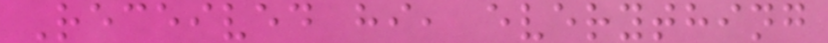Received hi, everything
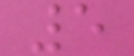5
